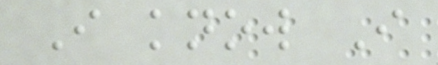I know I
